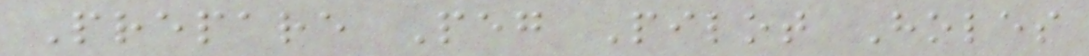Prepare Peg Pilot Holes
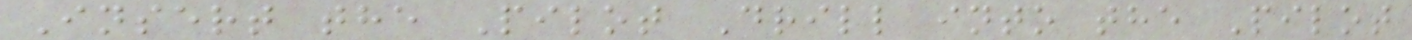Insert the Pilot Drill into the Pilot
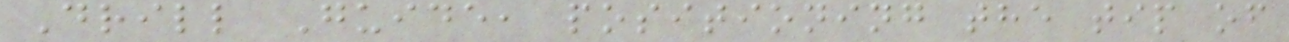Drill Guide, positioning the tip of
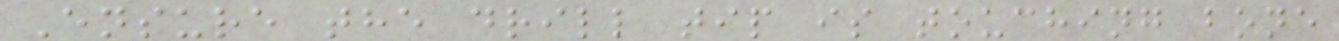Ensure the drill tip is touching bone
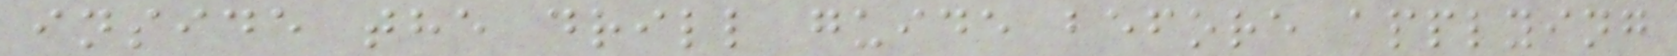inside the drill guide before applying
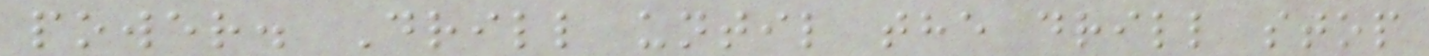power. Drill until the drill stop
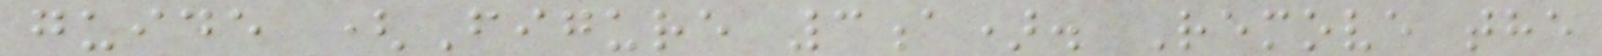guide (Figure 3a). Remove the
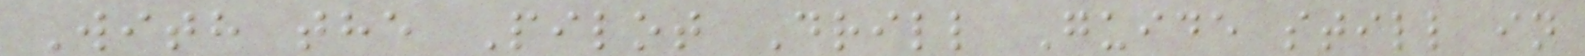With the Pilot Drill Guide still in
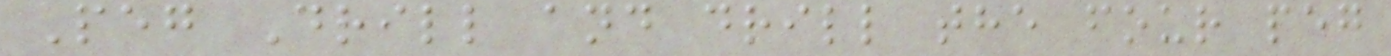Peg Drill and drill the four peg
